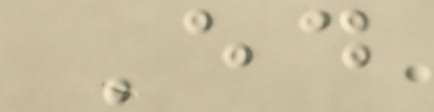Ed
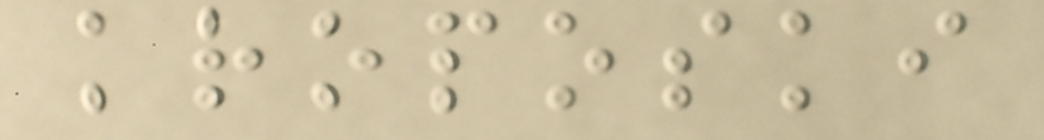kroposki
